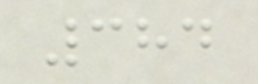384
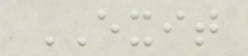EXIT
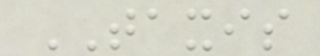TAXIS
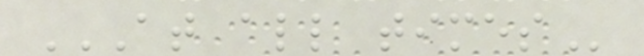AT ALL TIMES
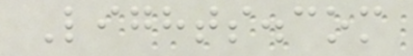Lights.com
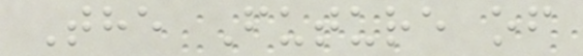The Future of
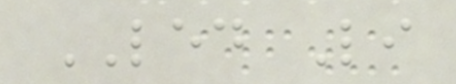LED Li
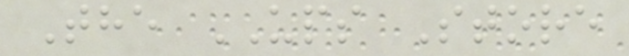The UPS Store
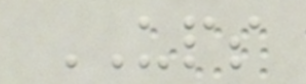UPS
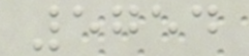5754
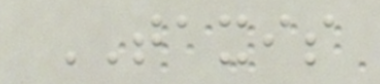TAXIS
